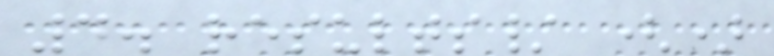4. results/ ()
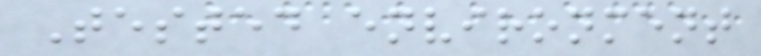Tested environment
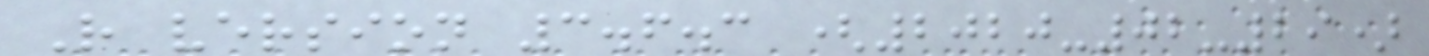R version 3.6.3 (2020-02-29)
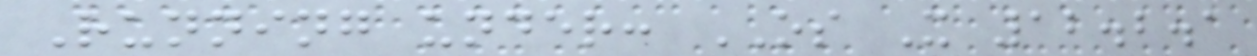Running under: OS X 12.2.1
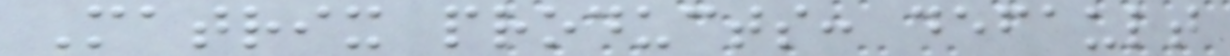Matrix products: default
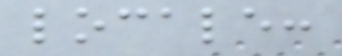locale:
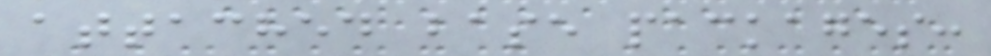attached base packages:
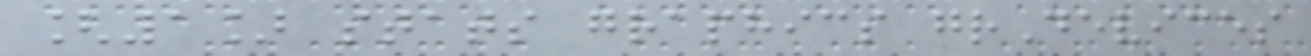[1] stats graphics grDevices
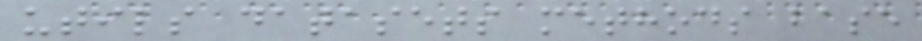utils datasets methods base
